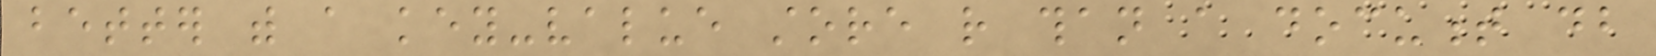better with a key-value store rather than a document db
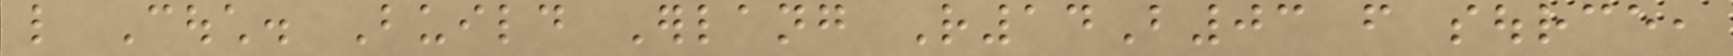like Couch. Build Erlang R14B03 from source,
